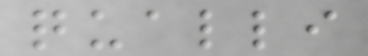qualli
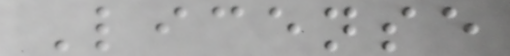License
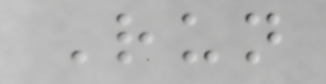Run
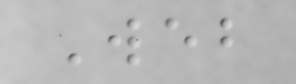Web
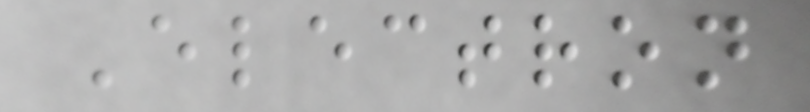Electron
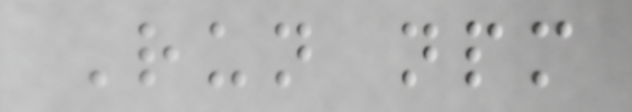Run npm
